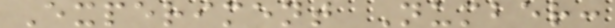Experiment Number:
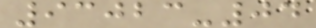93023-04
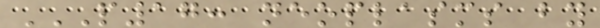P17: NEOPLASMS BY
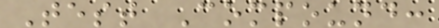Test Compound:
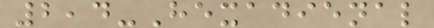2,4-Hexadienal
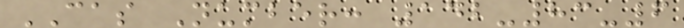CAS Number: 142-83-6
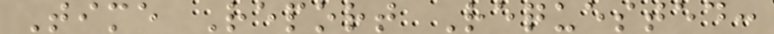Time Report Requested:
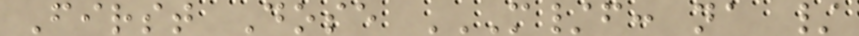First Dose M/F: NA /
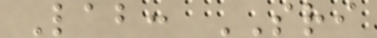Lab: SRI
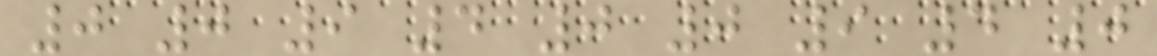0 0 9 4 0 0 9 4 0
